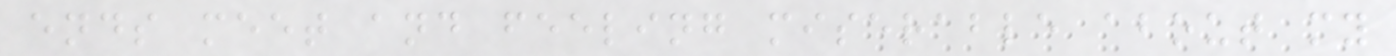ends meet and feeling miserable about my
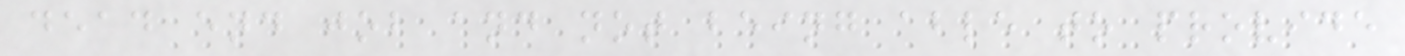dead end job and not being able to provide
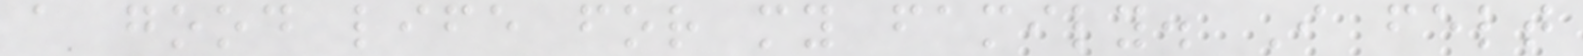a good life for my family. I felt
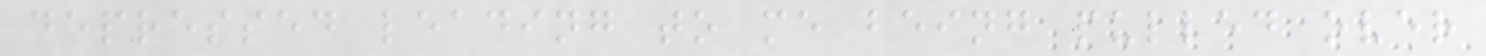depressed leading to me being pulled over
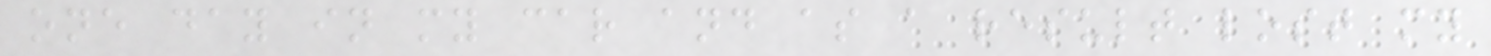one day in my car and as a result lost my
